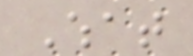What
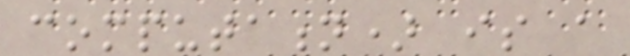computation) is a
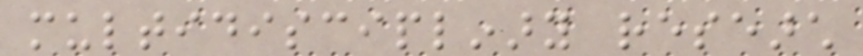multidisciplinary research
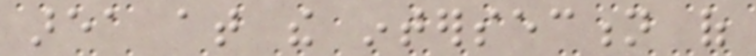area at the intersection of
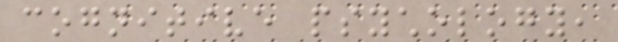cognitive psychology,
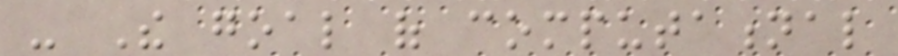- The goal of computational
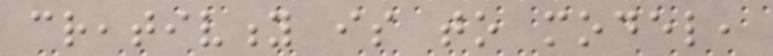creativity is to model,
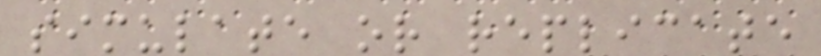simulate or replicate
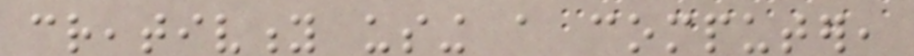creativity using a computer,
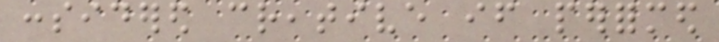considered creative if performed
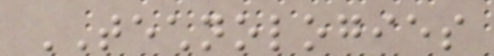TECHNOLOGIES
